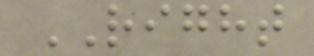RIGHT
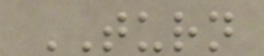TURN
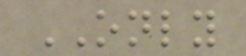ONLY
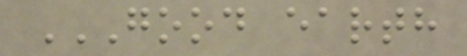GOOD EARTH
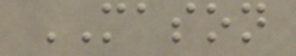MASON
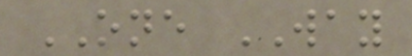ONE WAY
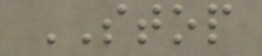STOP
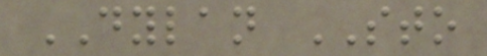DYLAN STO
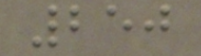250
